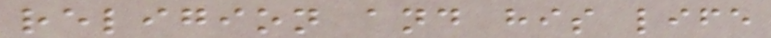religion and his life
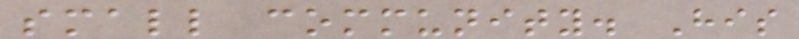small community. His
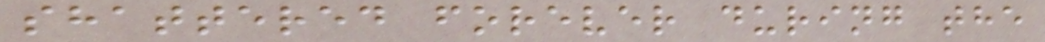shattered forever during the
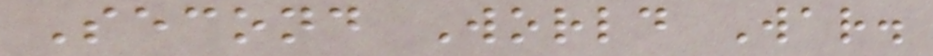Second World War.
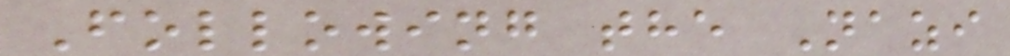Following the Nazi
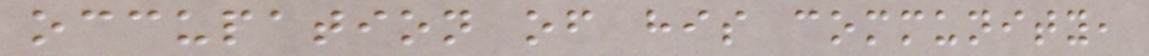occupation of his community,
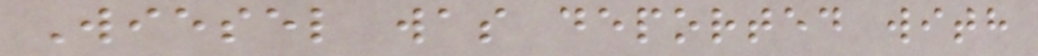Wiesel was deported with
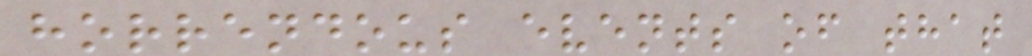horrendous events of that
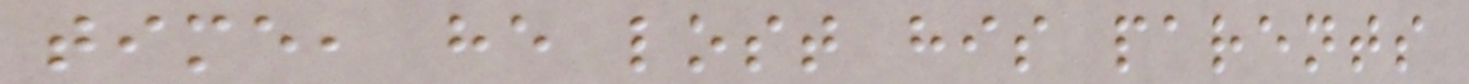time, he lost his parents
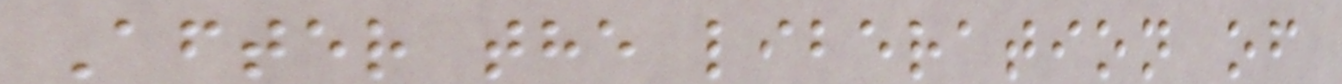After the liberation of
